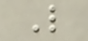L
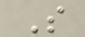S
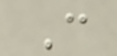C
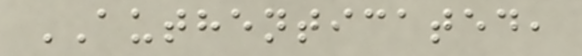AUTHENTICATED,
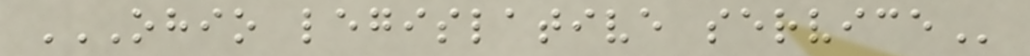OHIO LEGISLATIVE SERVICE
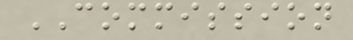COMMISSION
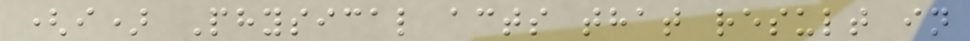(i) Physical acts that result in
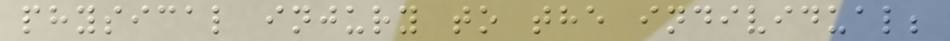physical injury to the individual;
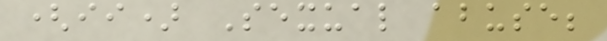(ii) Sexual abuse;
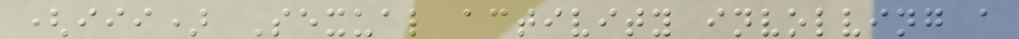(iii) Sexual activity involving a
